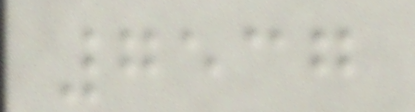7537
